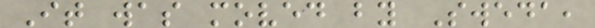It was moved by Sweda,
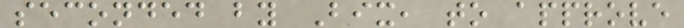seconded by Bix, to approve
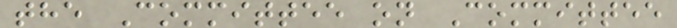the Committee on Committee
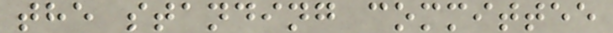the standing committee
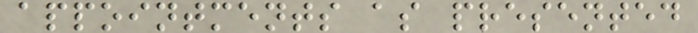appointments as presented
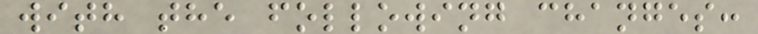with the following changes:
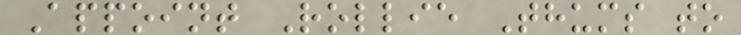Appoint Rollie Thums to
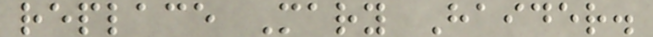replace Mary Haider.
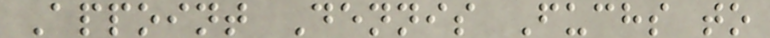Appoint Dennis Fuchs to
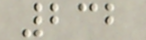232
